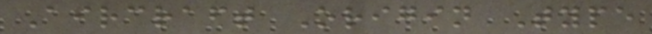Aircraft Origin Type
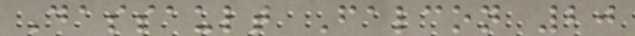Dassault Falcon 20
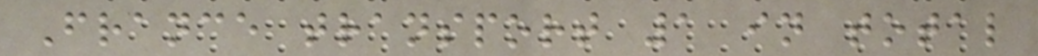France transport 1 in total
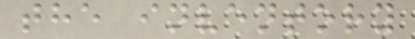the inventory
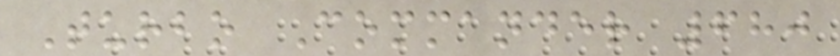Turbo Commander 680
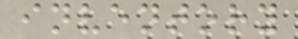inventory
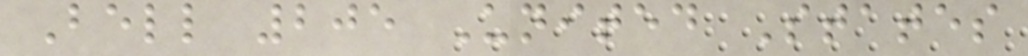Bell 205 United States
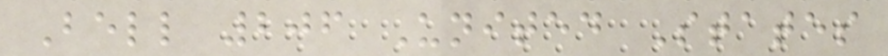Bell 206 United States
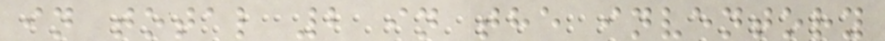in total 2 in the inventory
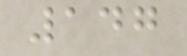147
